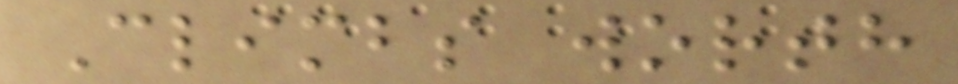Climbs worth
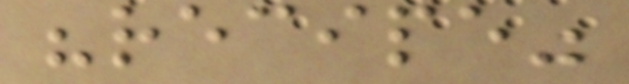"recipe"
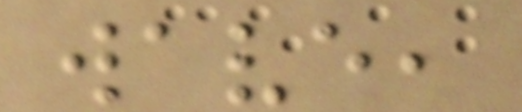wave,
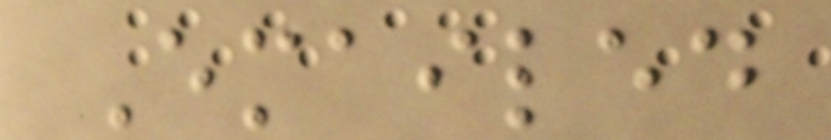Emailed
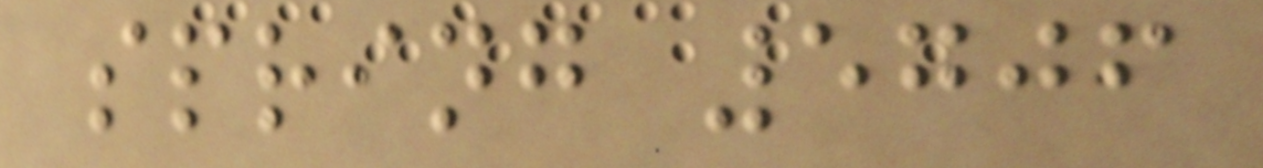spring 5706
